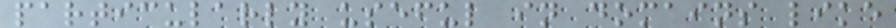particularly useful in domains like
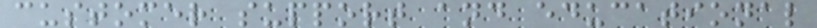customer support and educational
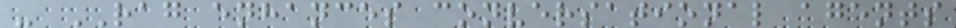- RAG enhances conversational agents
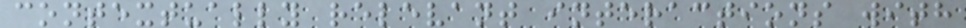contextually relevant interactions with
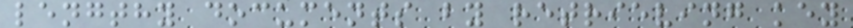lengthy documents by retrieving key
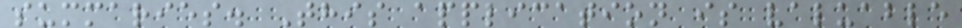summaries. This application is valuable
